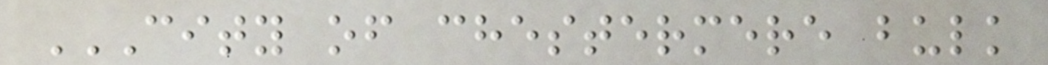CITY OF CHESTERMERE BULK
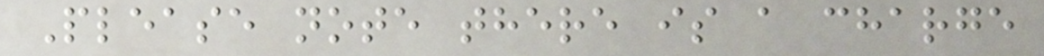Please note there is a charge
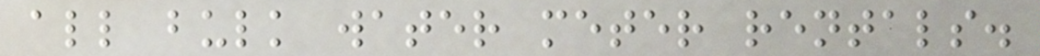all bulk water meter rentals.
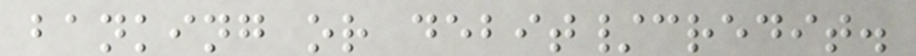banking or debit/credit.
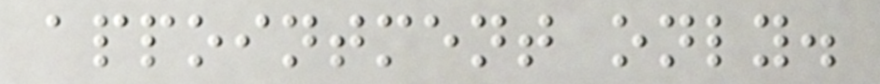appointment only.
